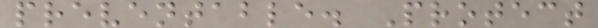preventable. Protect
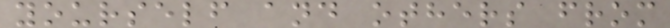yourself and others from
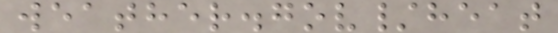weather.gov/heat
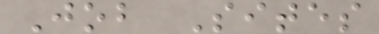Job Sites
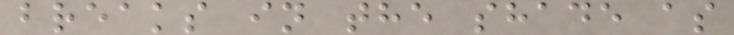breaks in the shade as
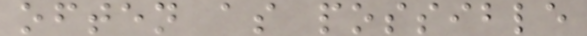often as possible
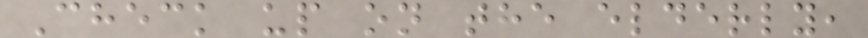Check up on the elderly,
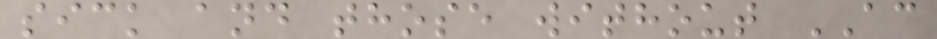sick and those without AC
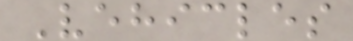Vehicles
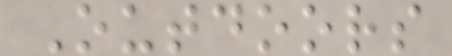Outdoors
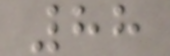88
